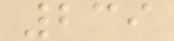239
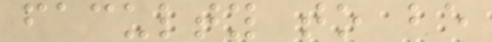faculty to be
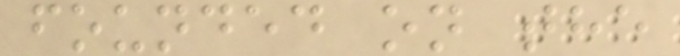founded on the
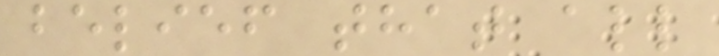belief that all
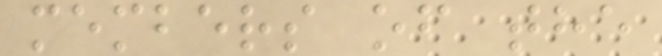members of the
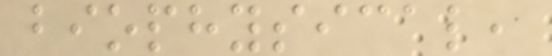biophysical,
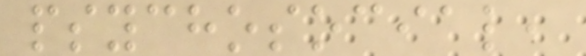psychosocial,
